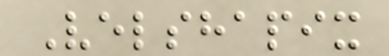Velshapix
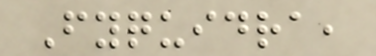Fyquidra,
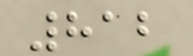812
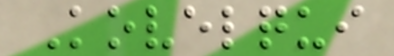Kovelqui
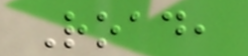Road,
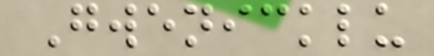Gwenicklu
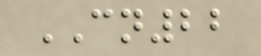CN22
